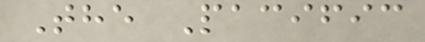The Pacific
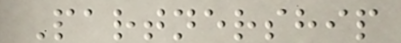Partnership
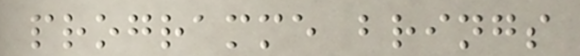programme brings
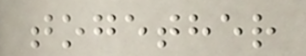together
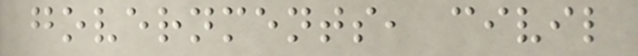governments, civil
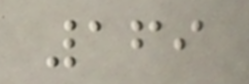169
